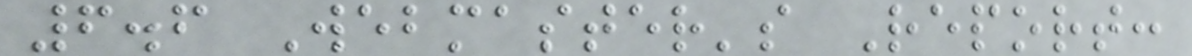6.6 Webmaster's Report:
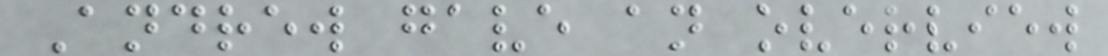Andrew gave an overview
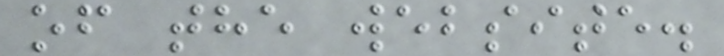of the website.
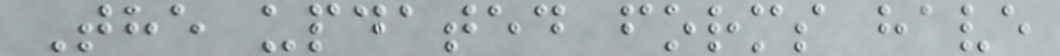The updated forms have
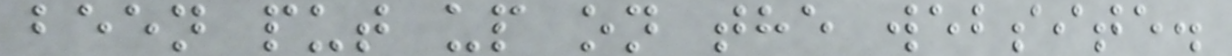been put up on the website.
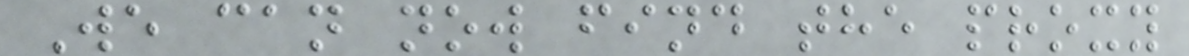We can now find the proxy
